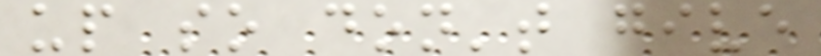up so don't give
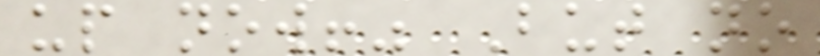up now!" But no
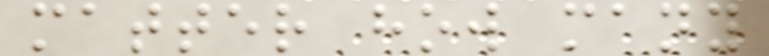matter how many
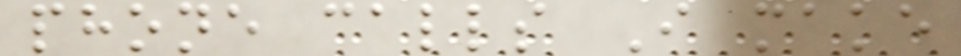phone calls I make
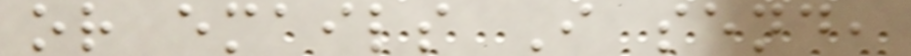or emails I send,
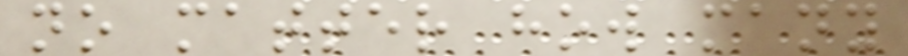no matter how many
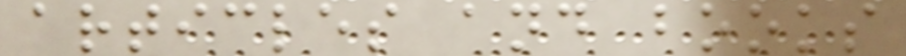articles and books
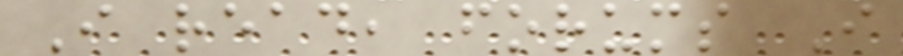I read, forums I
